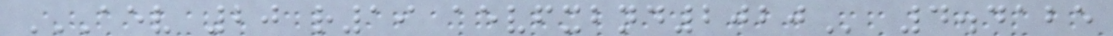AEV 20 R19 AEVFXBND2020 4.4125
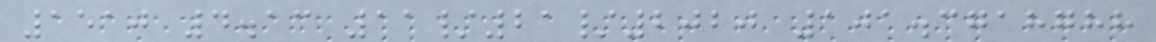1510 4.13 11/21/2020 101.3718788
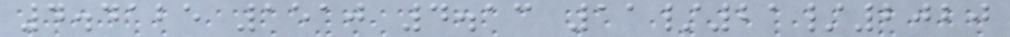4.4125 1510 4.13 11/21/2020
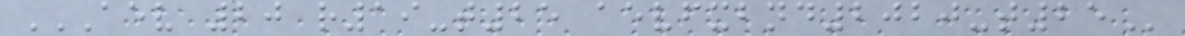AEV 20 R19-T25 AEVFXBND2020-T25
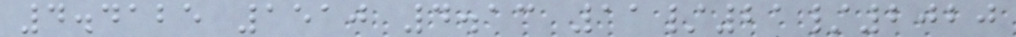4.4125 1510 4.13 11/21/2020
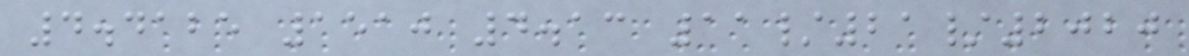4.4125 1510 4.13 11/21/2020
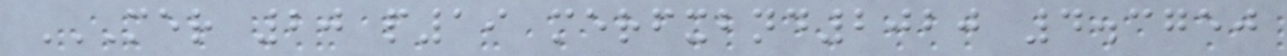MER 20 P19 MERFXBND2020 4.3750
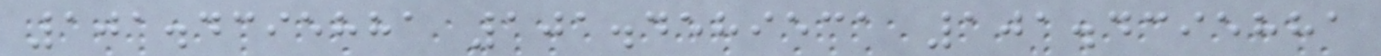101.4395881 101.4589531 101.4395881
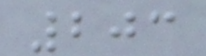203
